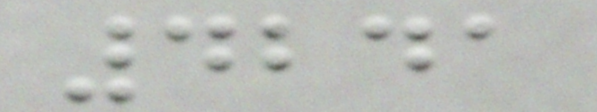4241
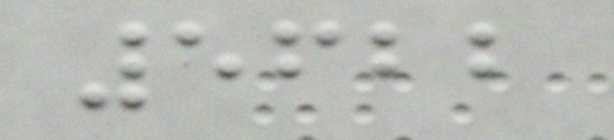5622
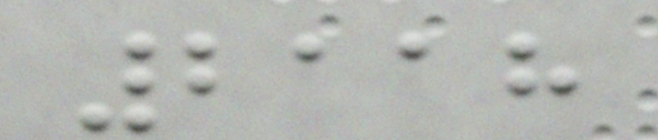2118
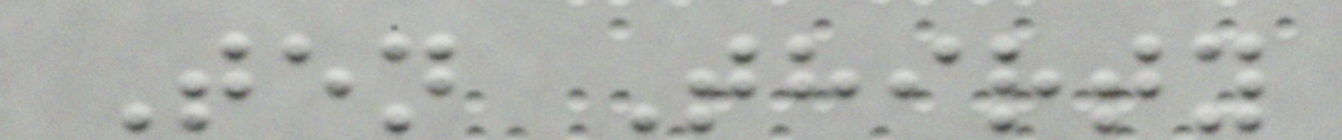Ten Thirty
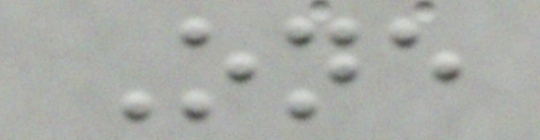One
